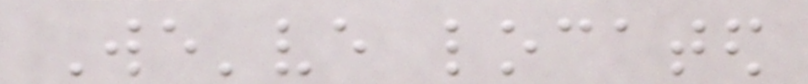We've located
